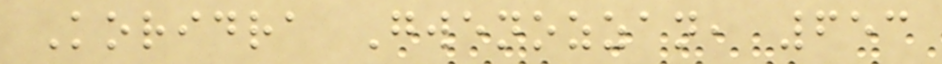Koridra Gwenozzan, 653
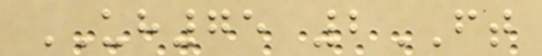UH75 2FT
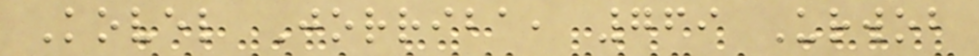Kovel Jorriba, 769 Urwob
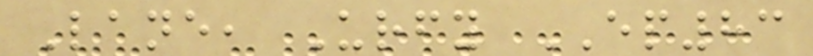Lane, Urfy EP83
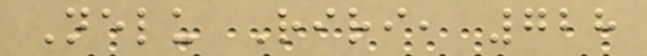Nelu Riri, 728
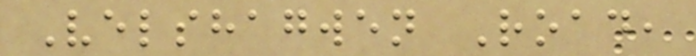Velshagwen Road,
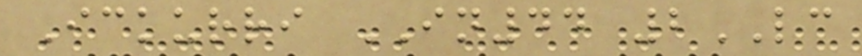Ickurri IN44 2LC
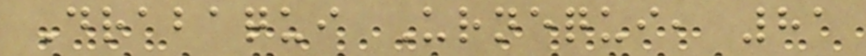Drabaqui Urnequi, 81
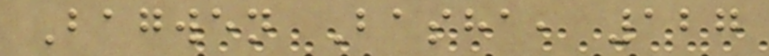Bagwen Basha, 127
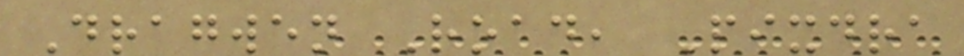Dragwen Road, Pixdra
